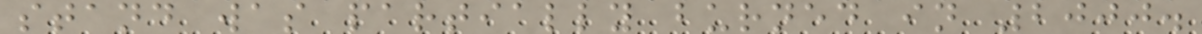stand was partially burned in 2000.
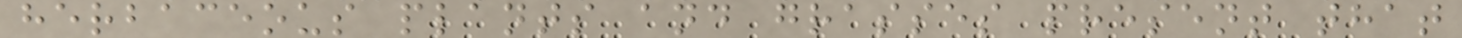herbaceous plants and grasses present that
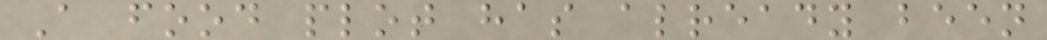A food plot has already been
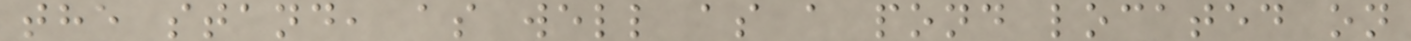the stand, as well as a pond located on
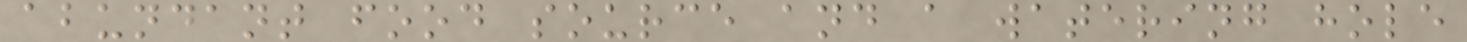abundant food source and a watering hole
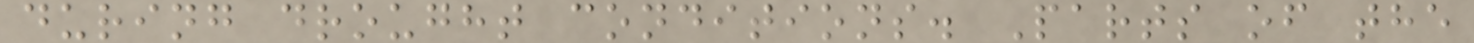during drought conditions. Parts of the
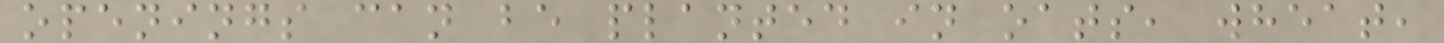openings can be planted in oats, wheat,
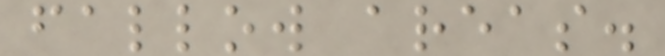fallow areas.
